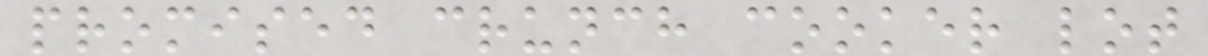promised crunch cooker lot
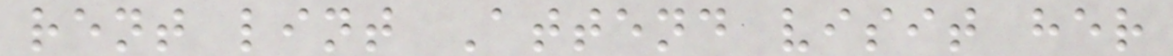rent lint Attend visit her
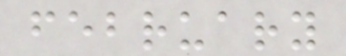february
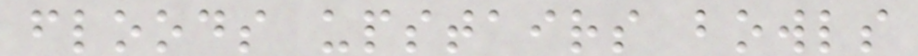floods upstairs bowls
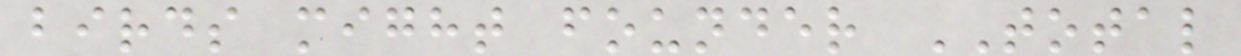birds might founder TOTAL
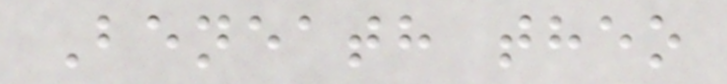Beneath theo
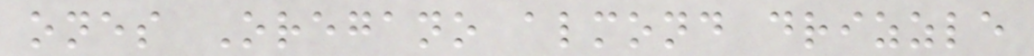ones Oregano almond drizzle
